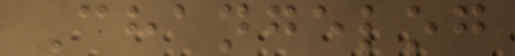Changelog
